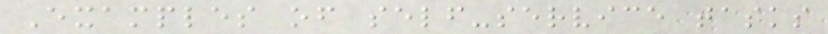Examples of self-service tasks
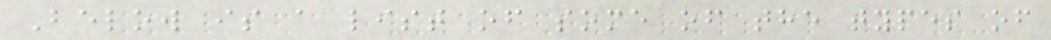Below is a list of some of the types of
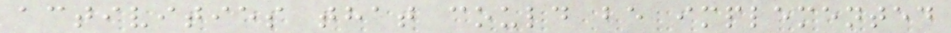activities that could be implemented
